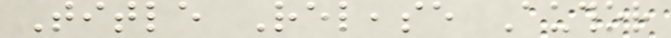Title Release Author
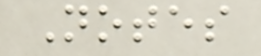Notes
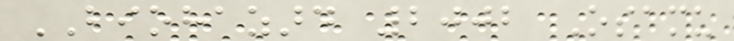BIOHAZARD 2002 Osamu
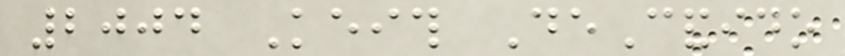2004 Keith DeCandido
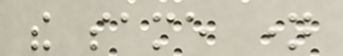the same name
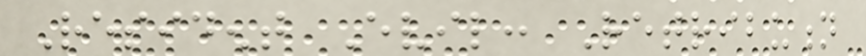Resident Evil: Retribution
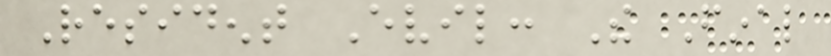Resident Evil: The Final
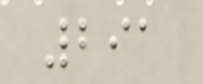291
